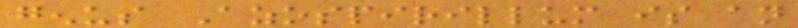genus Azospirillum is an
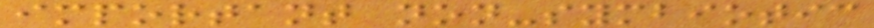important non-symbiotic
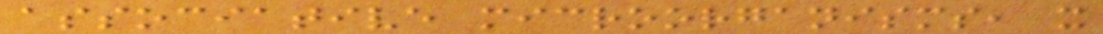associative microorganisms, it
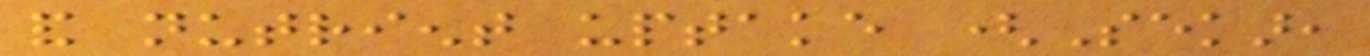and nutrient uptake (Sekar,
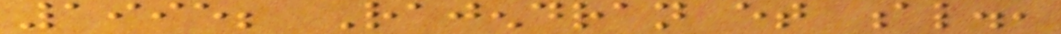1995; Rajendran et al.,
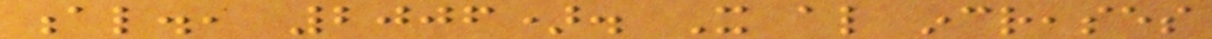al., 2006). It also increases
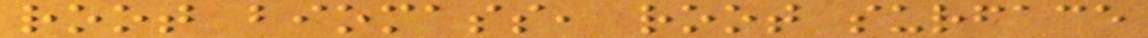root biomass, root surface
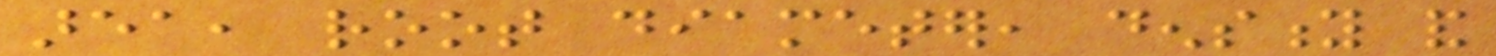area, root diameter, density and
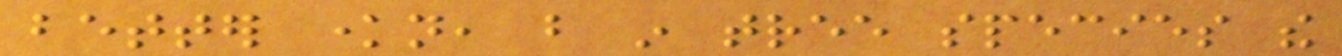better known, but in tree species the
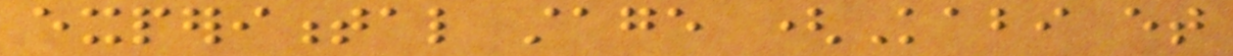experimental stage (Kabi et
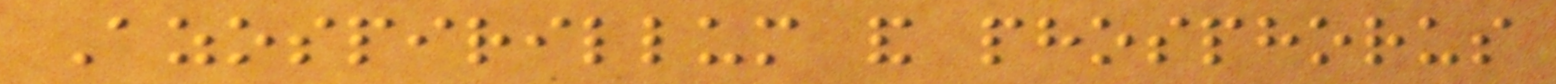Azospirillum and phosphorus
